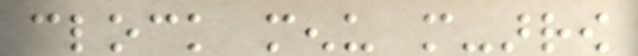clock menu more-arrow
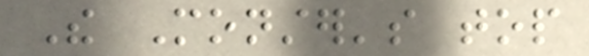The Monster's top
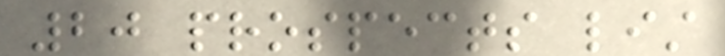20 prospects list
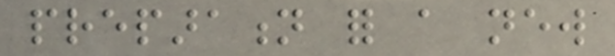preparation for a new
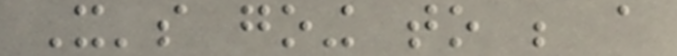It's going to be a
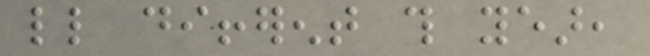little different this year,
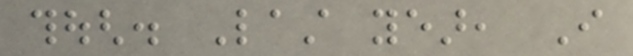though. Last year, I
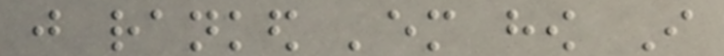just ranked 'em how I
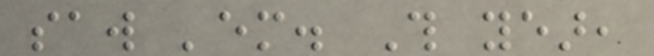saw 'em. This year,
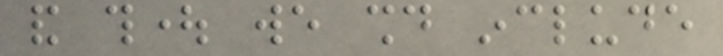and thought we should include
